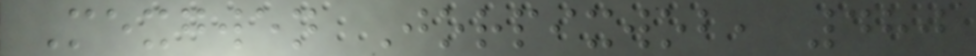Mexgwen Jorpixwob, 480
